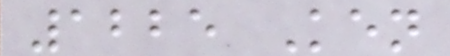1225 Ken
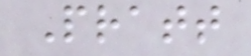Pratt
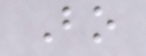Bo
